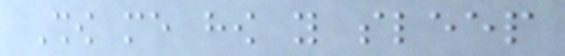Show me how you sleep
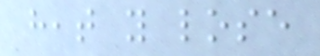heat you lose
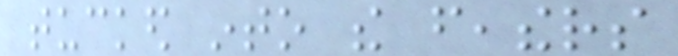tucked into the feathers
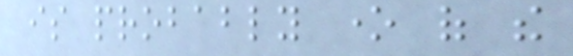is probably one of the
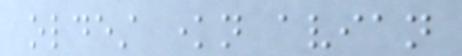oldest known avian
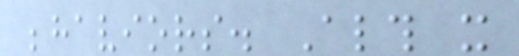behaviors. Although it
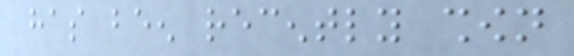has been recently shown
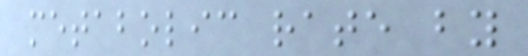metabolic rate by
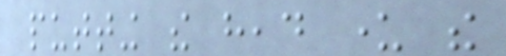putting the head under the
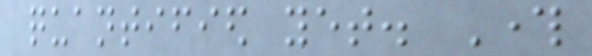quantified yet. Through
